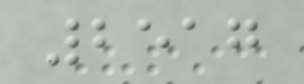2517
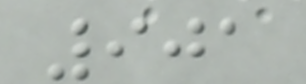901
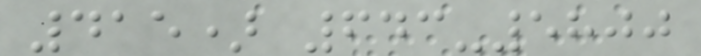415) 643-5800
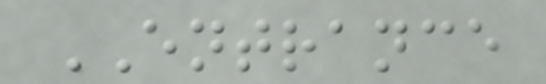ENTRANCE
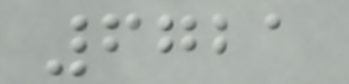6721
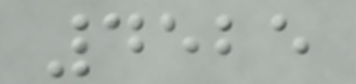4525
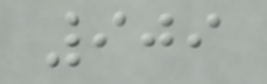909
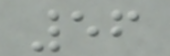56
